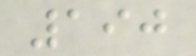190
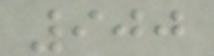900
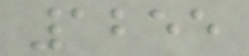1255
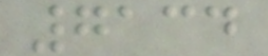7134
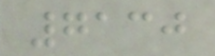7130
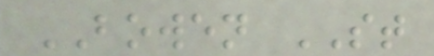BOWEN ST
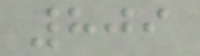809
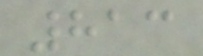813
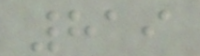819
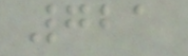721
